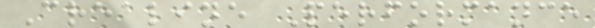Crealine Performance
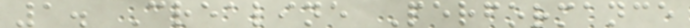1. Crealine Performance
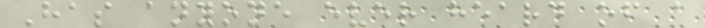Has anyone ever heard of a
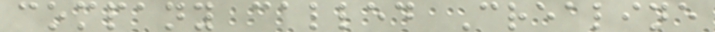company called Crealine
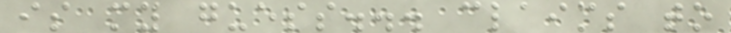is my guess... claims to
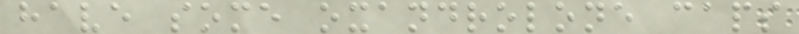have some oxandrolone caps
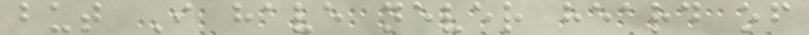but I have never heard of
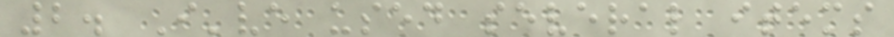2. I've used several items
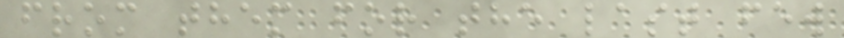from them for the last few
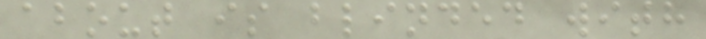about is blinded with
